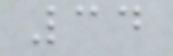34
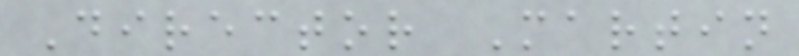Director Martin
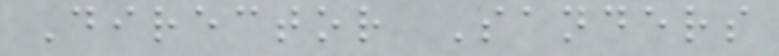Director Sanders
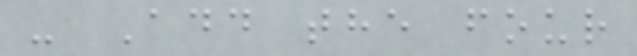- Add the four
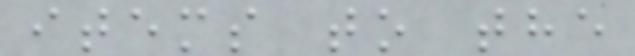items to the
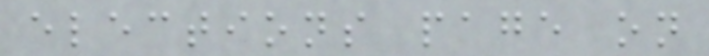elections page on
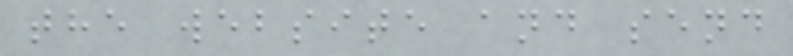the website and send
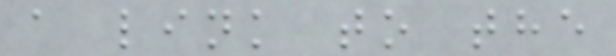a link to the
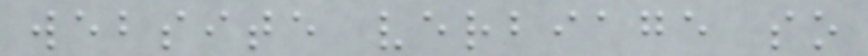website verbiage so
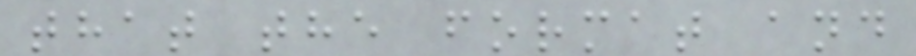that the format and
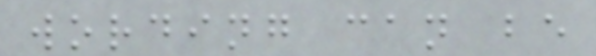wording can be
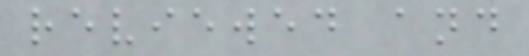reviewed and
